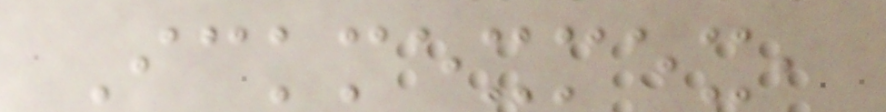Ickmexmex,
